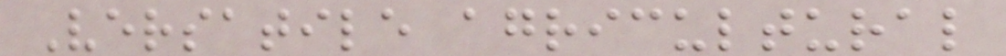Versatile agricultural
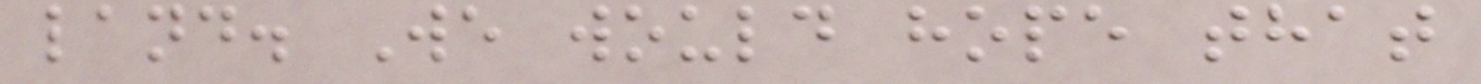land. We would hope that
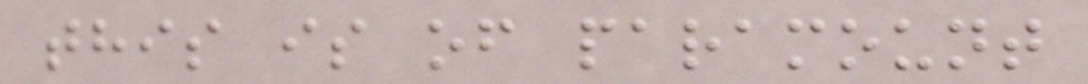this is of paramount
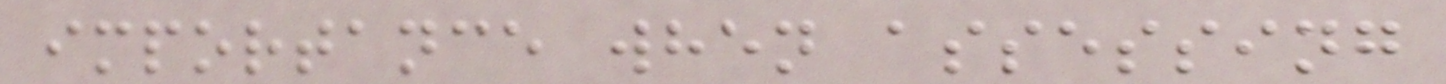importance when assessing
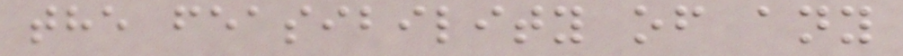the feasibility of any
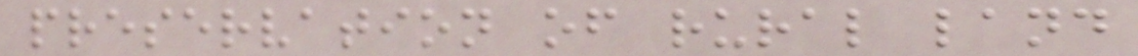preservation of rural land
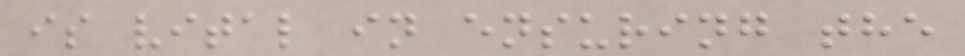is vital in ensuring the
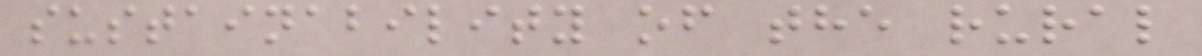sustainability of the rural
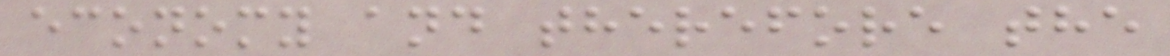economy and therefore the
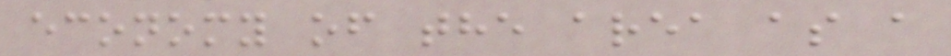economy of the area as a
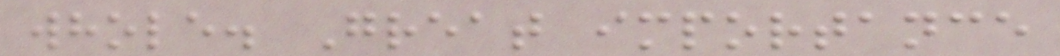whole. Great importance
